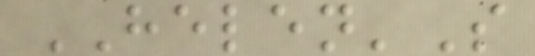HELEN'S
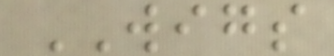WIGS
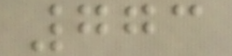773
